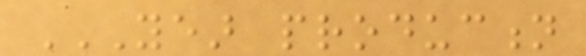YEAR PRODUCTION
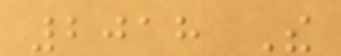2018 The
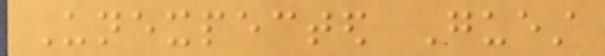Unexpected Guest
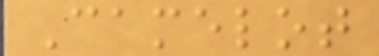Camelot
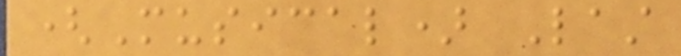(Musical) Last
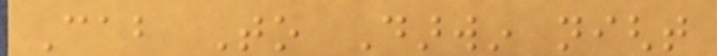Cab To Darwin night
